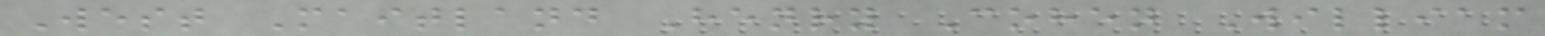West Maitland Henry Cohen William
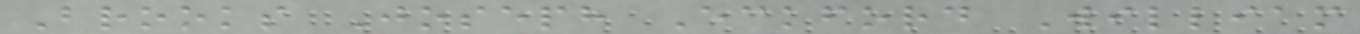Brooks Joseph Eckford William
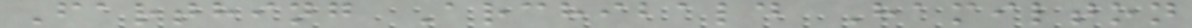Farthing Archibald Hamilton
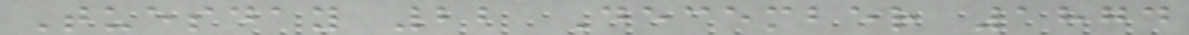Tuesday 22 December 1874
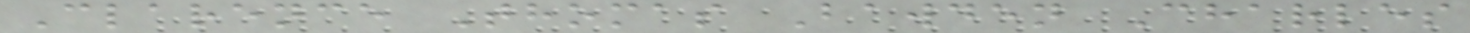Clarence Thomas Bawden Charles
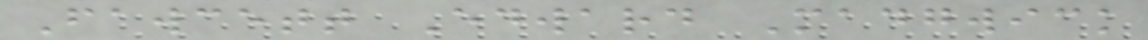Fawcett Edward Madgwick
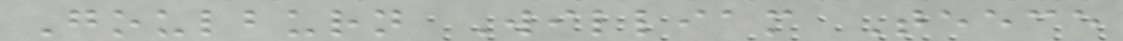Goulburn William Teece
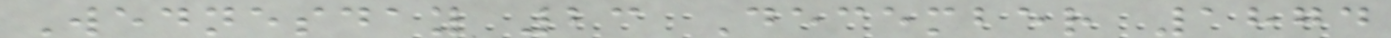Wednesday 23 December 1874
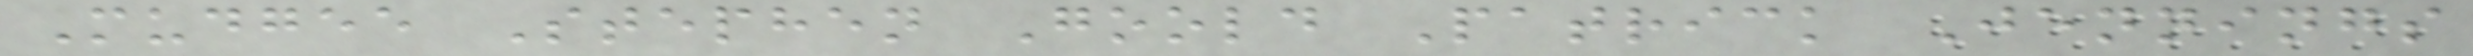Mudgee Stephen Goold Patrick Jennings
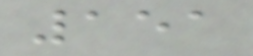151
